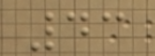43
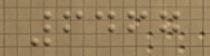6467
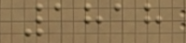1818
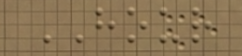HOUR
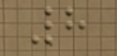8
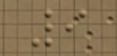9
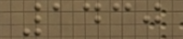1430
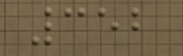352
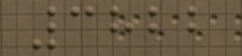3822
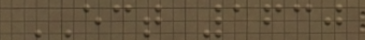ECT 1630
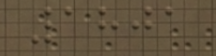1801
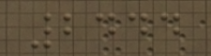2444
